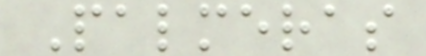Palmeras
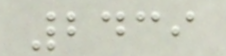2439
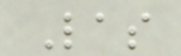Las
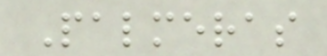Palmeras
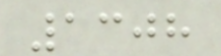1308
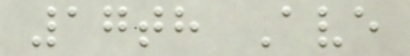17th Ave
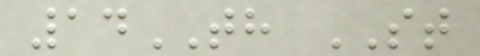14TH ST
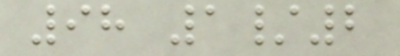98 1/2
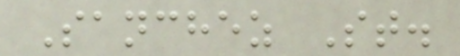Sanchez St.
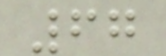67
